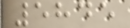5845
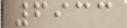6933
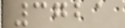3721
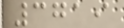3719
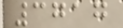3717
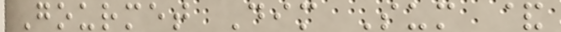Gourmet Dim Sum &
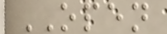OPEN
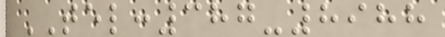TEL:387-8988
